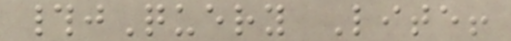#jQuery Lite!
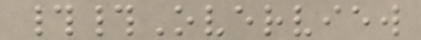##Overview
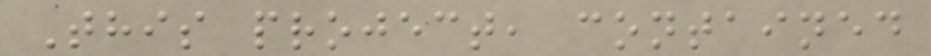This project, contained
